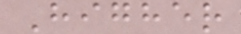Higher
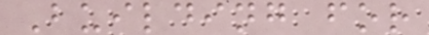Building for
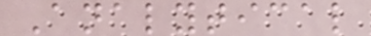Analytical
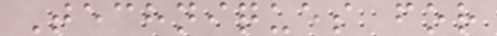Techniques for
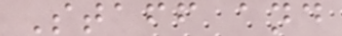Staff and
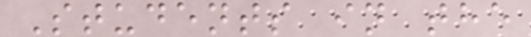Students in the
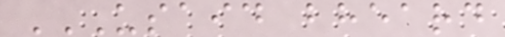USAID BHEARD
